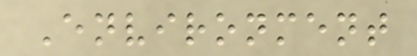Environment
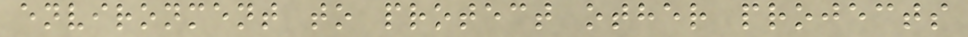environment to protect other projects
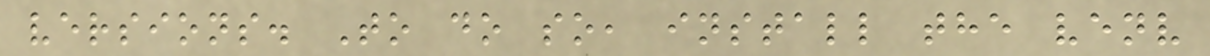versions. To do so, install the venv
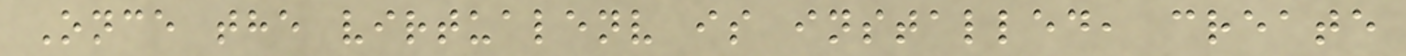Once the virtualenv is installed, create
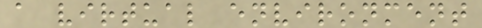a virtual environment
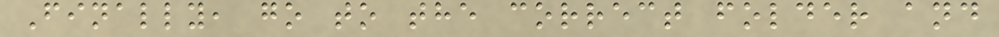Finally, go to the correct folder and
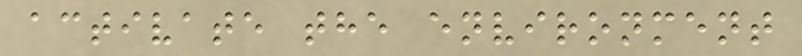activate the environment
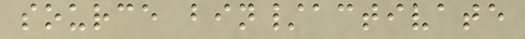source bin/activate
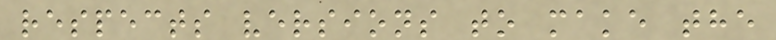respects versions to make the
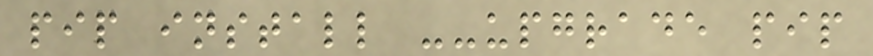pip install --upgrade pip
